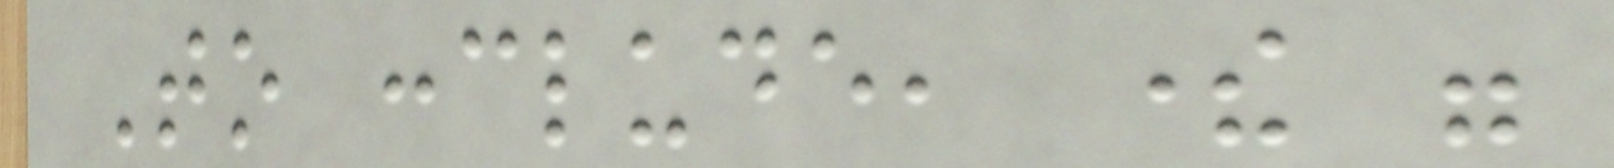To conclude, there were
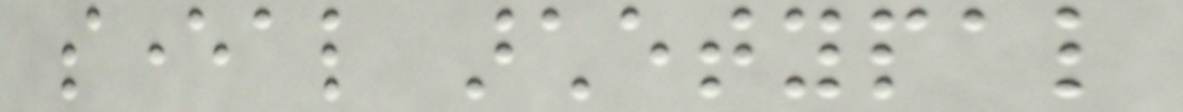several archetypal
